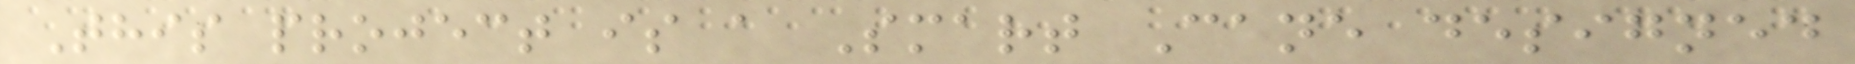This project is a Smart Cane designed
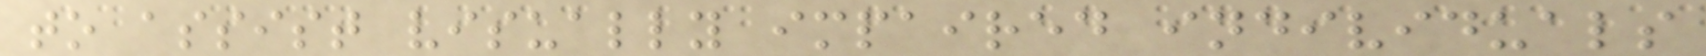to assist visually impaired individuals
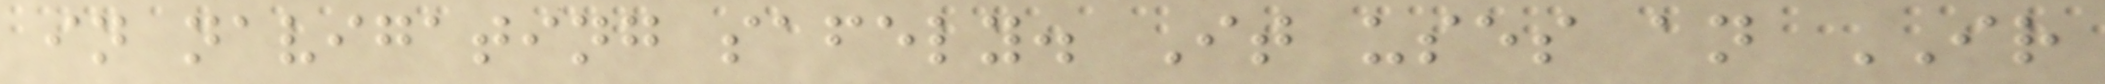in navigating safely. It uses an IR
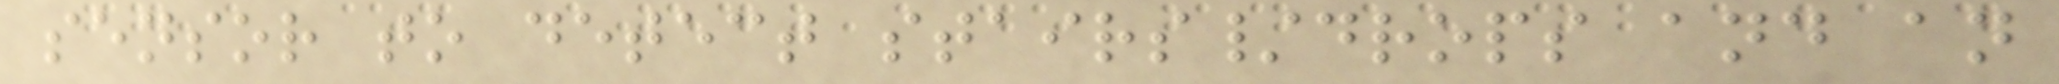sensor to detect stairs/drops and an
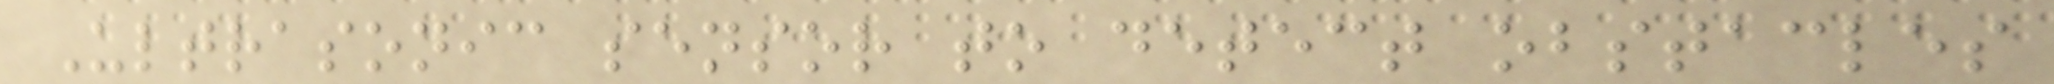Ultrasonic sensor to detect obstacles
